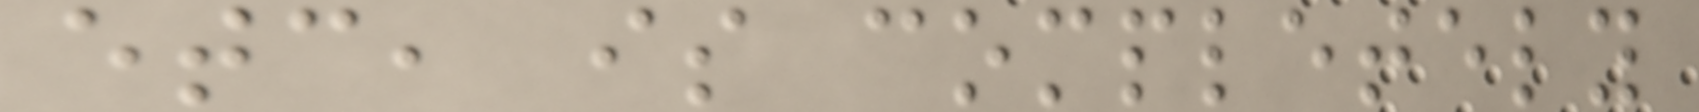etc, is completely
